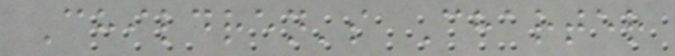Children's Charter
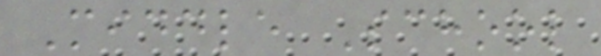Middle School
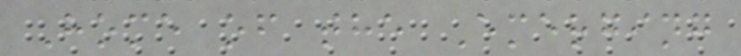Home of the Emerging
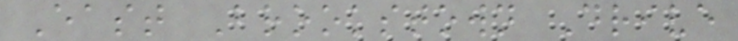East Brookstown Drive
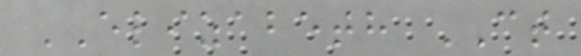ELIZABETH CT
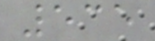535
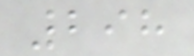298
